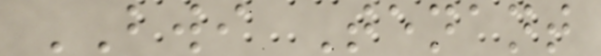BWI Tenant
